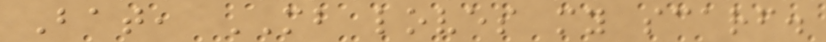Bat, MB loves my scarf.
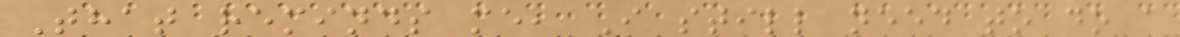That reminds me, I still need to do a
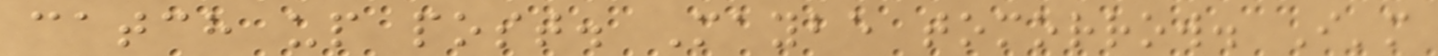catch up post. Maybe tomorrow. I'm
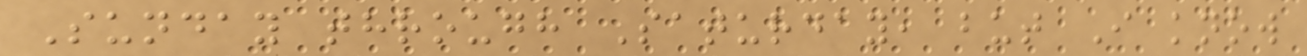Sunday through Saturday, but I know
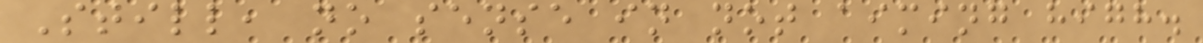Still, no sense in not aiming high.
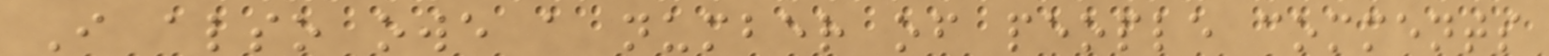I also owe a number of people comments
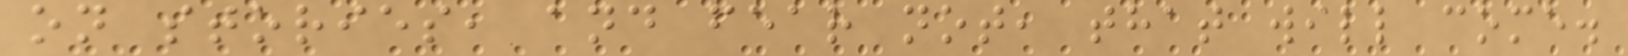on stories, and fear not, that will come.
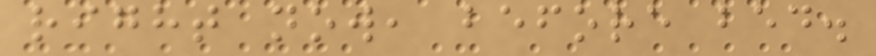right now, before bed.
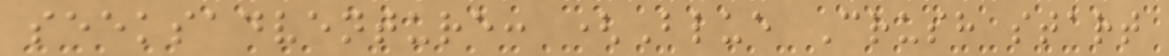seeksadventure: (Blue Crush start
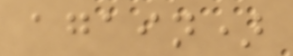again)
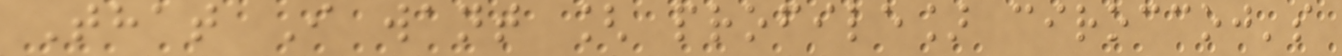That I want [ profile] ciroccoj's
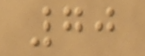70
